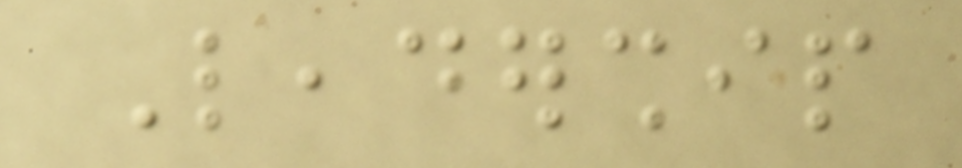Leadership
